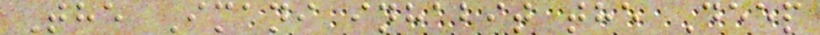The Imani inhabit the Deep
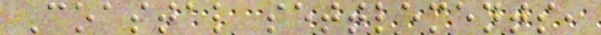Coastal settlements,
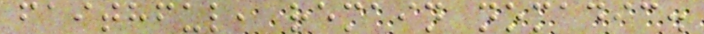faithful, remain nomadic.
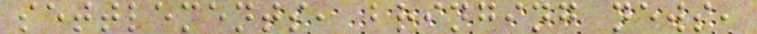settlements, bringing news,
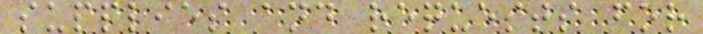supplies and requests for
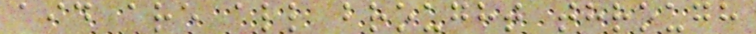aid are all brought through
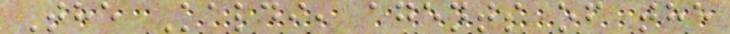The Kaldi, agents of the
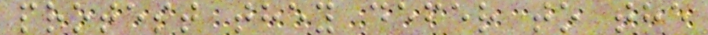protest they defer to the
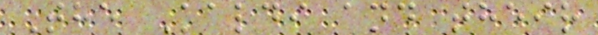The Kaldi and their
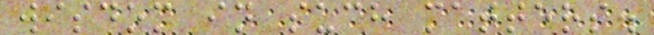wisdom in such matters.
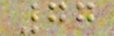77
